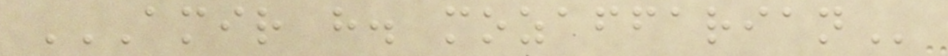AMIR H. MOZAFFARIAN
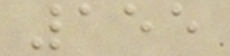155
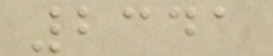2341
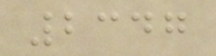2347
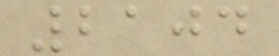2104
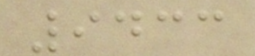9433
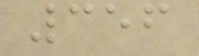356
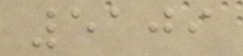5109
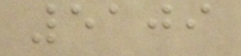5109
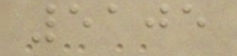5105
